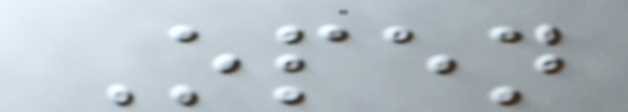Open
